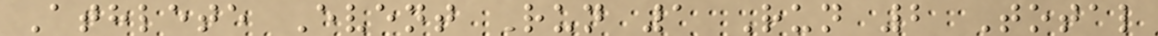Athlete Event Run 1 Run 2 Total
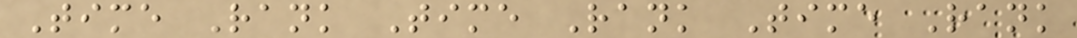Time Rank Time Rank Time Rank
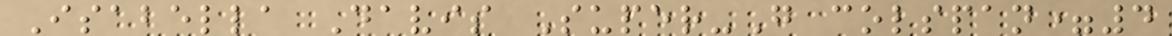Isabella Davis Super-G colspan=4
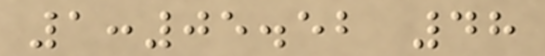1:05.52 48
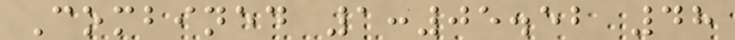Combined 1:05.52 48
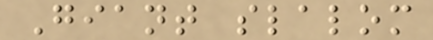Giant slalom
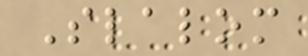Slalom
